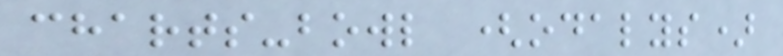charts-bowl (odalys)
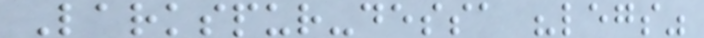Larkspur-dessa "legs"
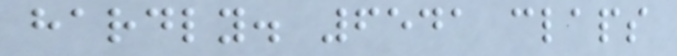hardly. 6541 claps
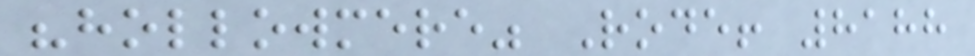"hollowmere" Rode! 8188
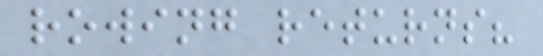rowing returns?
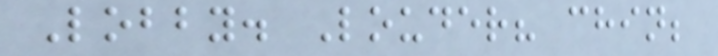Lobby. Louder? chin;
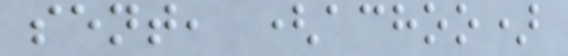sent, (achoo)
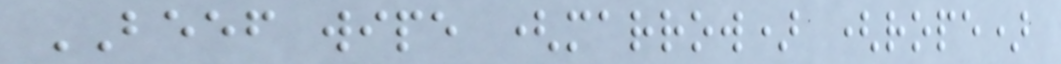BEEF wipe (marrow) (rope)
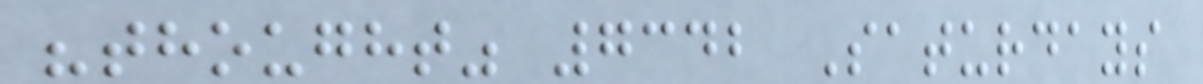"thought" 7342 Saturdays
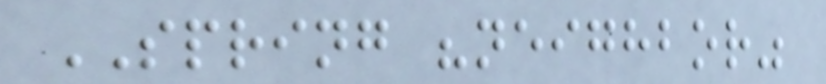SPRING "neighbor"
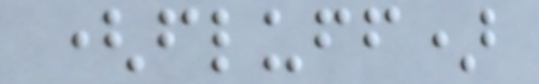(fluff)
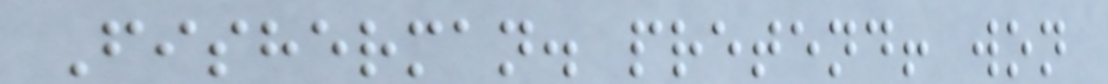Fisherman. pretend! won
